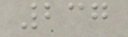237
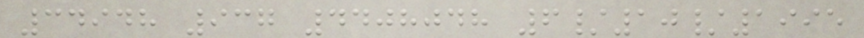34948 937 4408048 6/10/1995
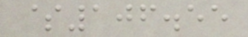$106.55
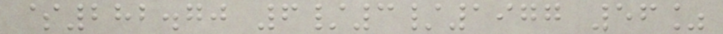$282.70 6/3/1977 56%
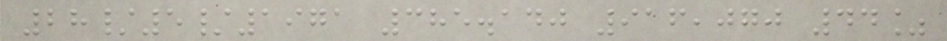28/5/1971 385.140 916,070 44%
